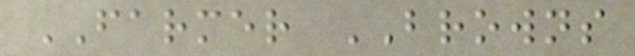FARMER BROWNS
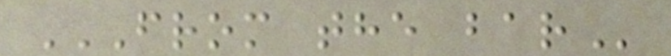FROM THE BAR
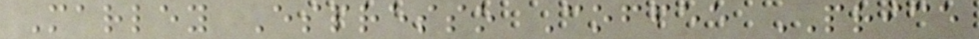Marley Espresso Coffee PRICE
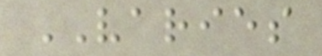VARIES
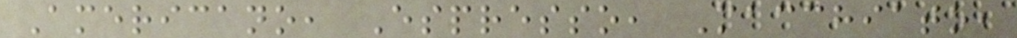Americano, Espresso, Macchiato,
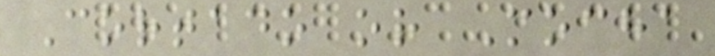Cortado or Mocha
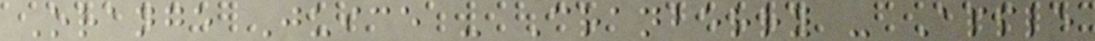Orange Juice - Cranberry - Apple
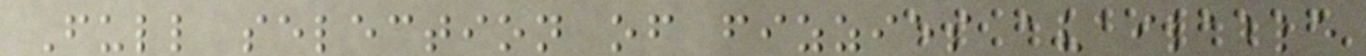Full selection of fizzies available
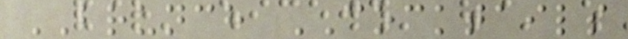BRUNCH COCKTAILS
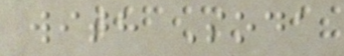with Soda
